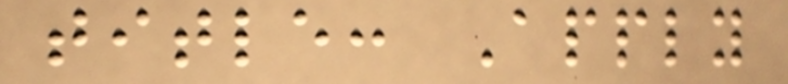title: Apply
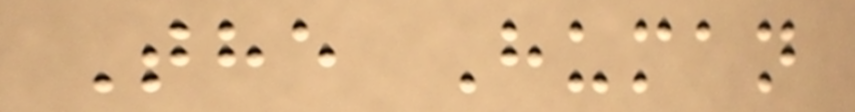The Human
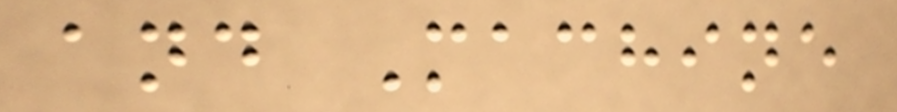and Machine
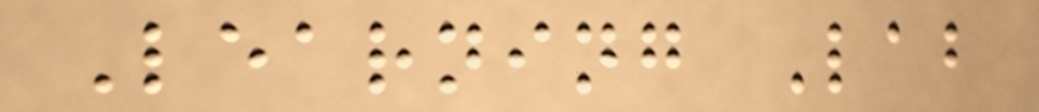Learning Lab
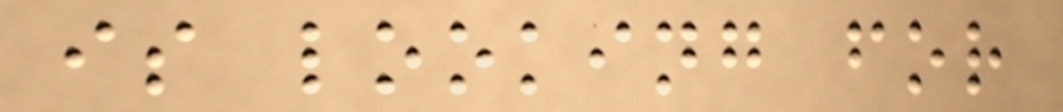is looking for
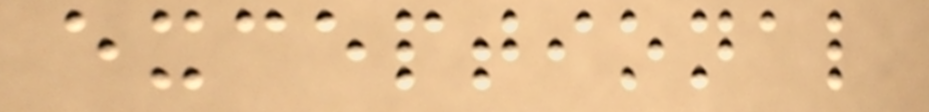exceptional
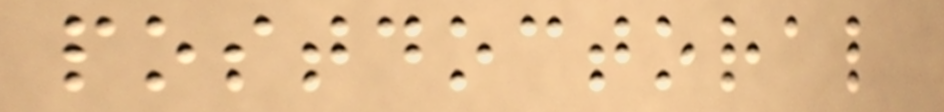postdoctoral
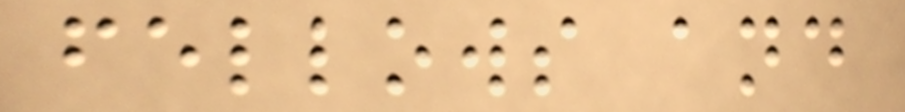fellows and
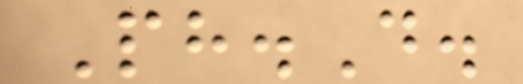Ph.D.
